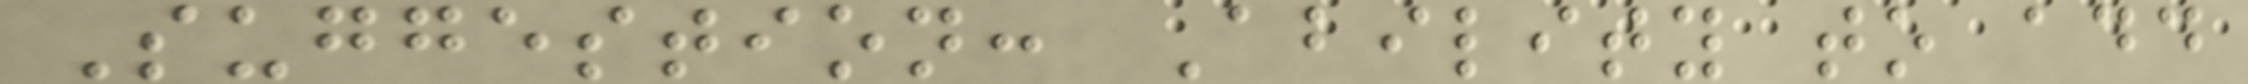Suggestion: Ability to add
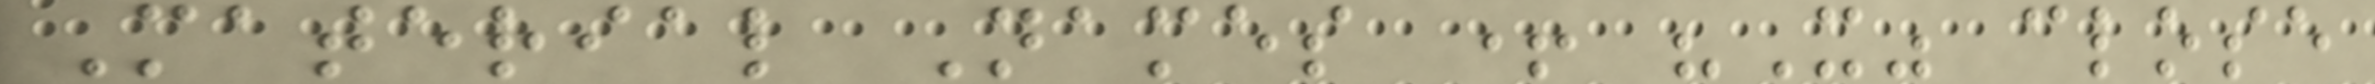Material Names + "X" close
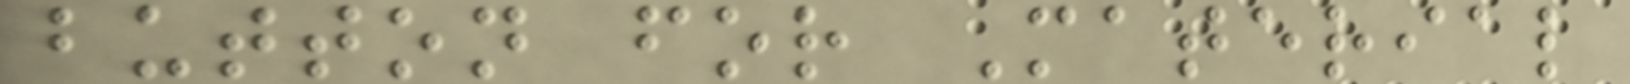button for Material
